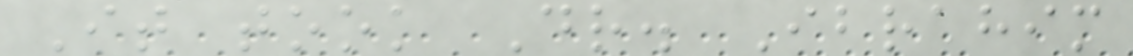It took Dr. Ibrahim
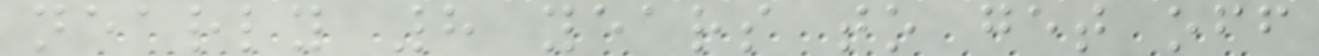nearly 8 years to get off
